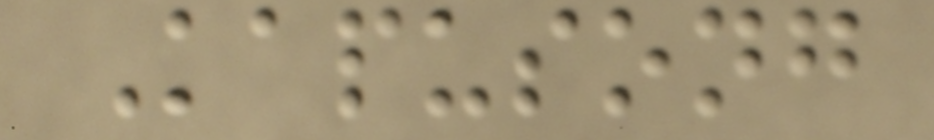Kapusong
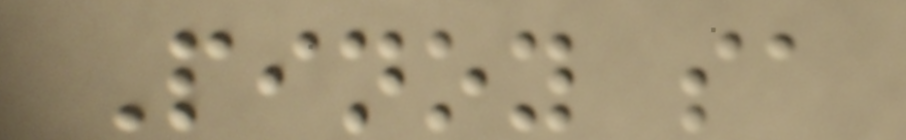Pinoy sa
